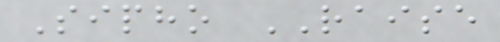Sipho RAISE
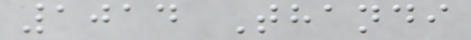1014 Thandi
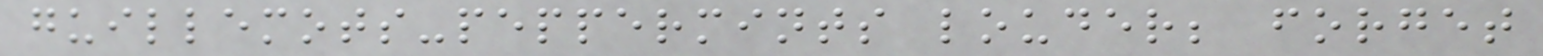guillemots-peppermints louder; forget
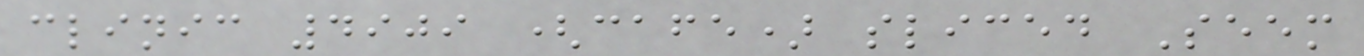clinic 4909 (cafe) sliced Seem
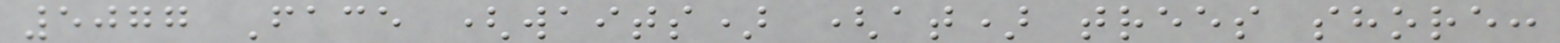5077 Face (waits) (at) trees shore:
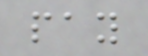pay
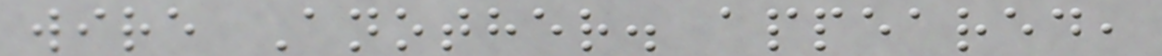wire Another. appeared,
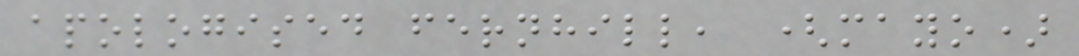apologised fernhill, (mayo)
